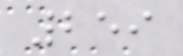259
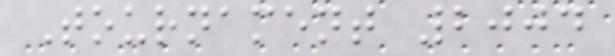Tournament 2004
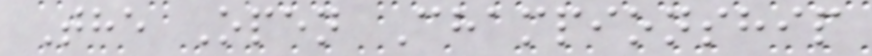The Open Championship
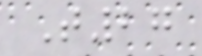T27
